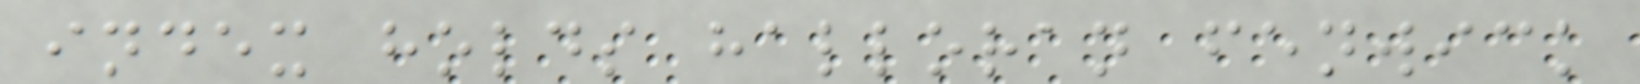index holds halloran fenwick
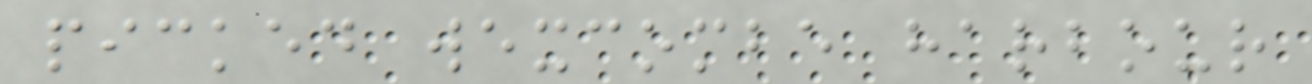picked wexcombe harbour
